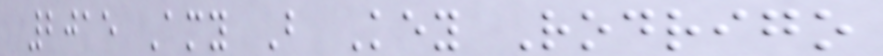2015 Amy B Key Rodrigo
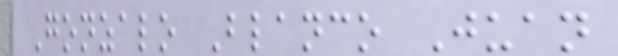Gonzalo Blanco Juan
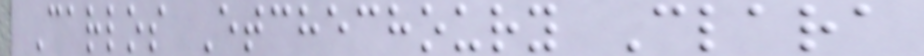Carlos Etchechoury Clara
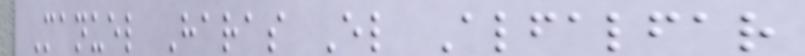Manuel Haras El Alfalfar
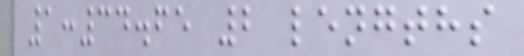1:34.65 2 lengths
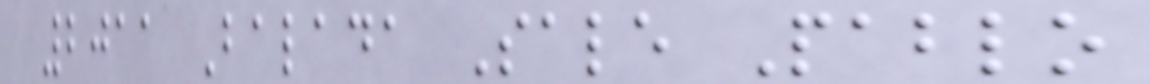2011 Balada Sale Pablo
